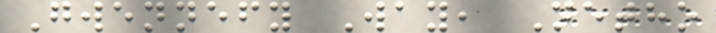Gwennefy Way, Netho
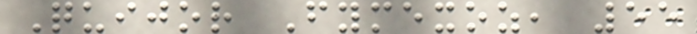Quijor Fymexoz, 55
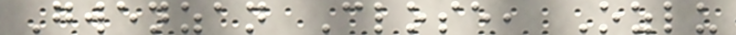Gwenzan Close, Ozlu
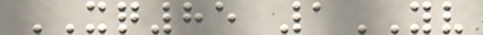XQ85 1YV
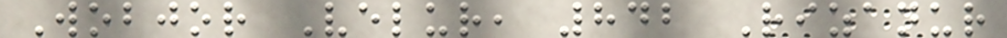Wobjor Velur, 842 Rizanur
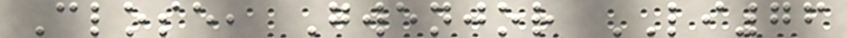Close, Gwenjor LI76
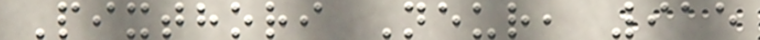Pixthori Neur, 915
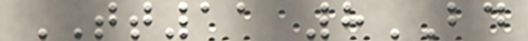TT11 8BD
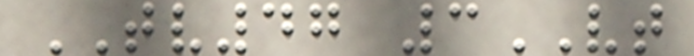TV47 3VT
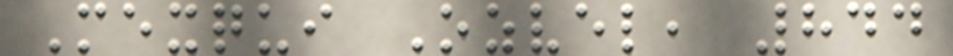Mexqui Ozvel, 844
